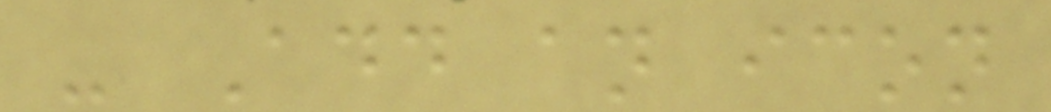- Add an icon
